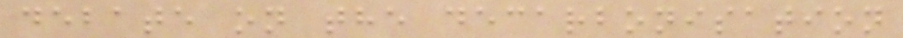debate on the decarbonisation
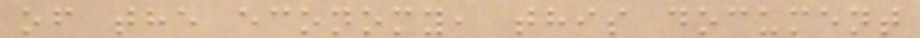of the economy, this document
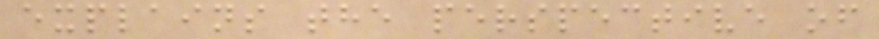explains the perspective of
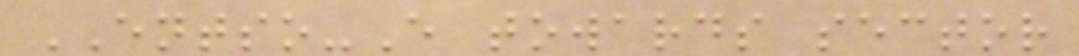ENTSO-E towards sector
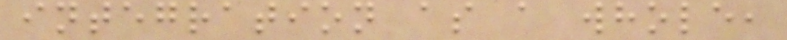integration as a whole,
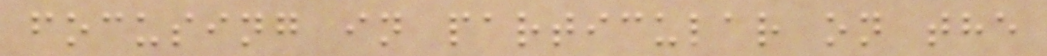focusing in particular on the
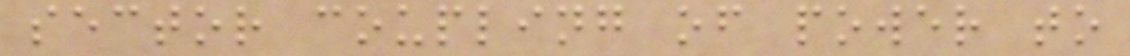sector coupling of power to
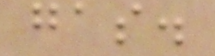gas.
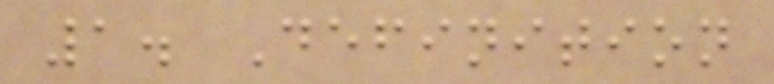1. Definition
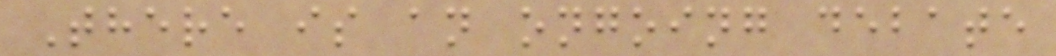There is an ongoing debate
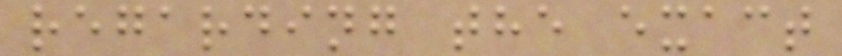regarding the exact
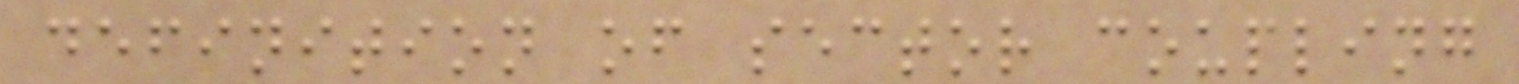definition of sector coupling
